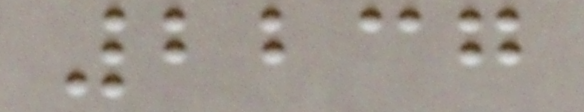2237
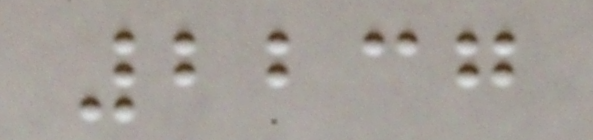2237
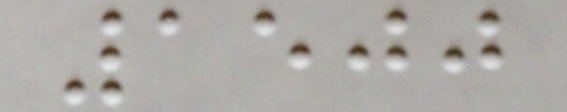1500
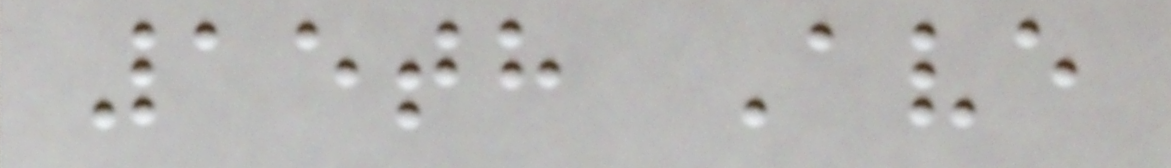15th Ave
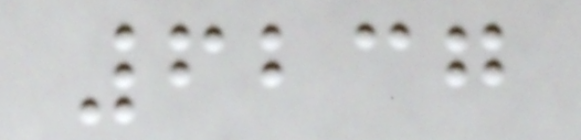6237
